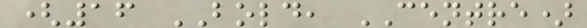(16 BOLD, CENTRE)
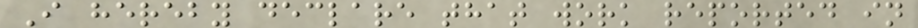I hereby declare that work reported in
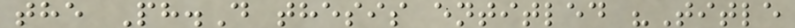the Ph.D thesis entitled "Title
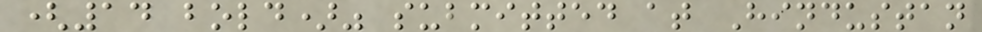(14 bold)" submitted at Hindustan
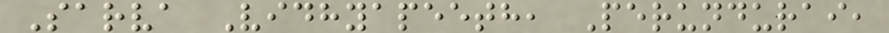Sarva Vidhyapeeth, Perundurai,
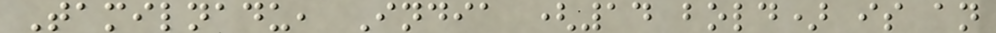Tamilnadu, India (14 bold) is an
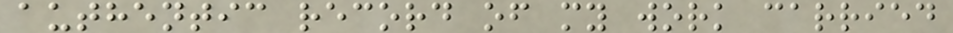authentic record of my work carried
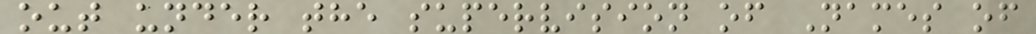out under the supervision of Names of
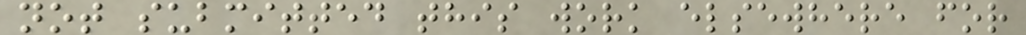not submitted this work elsewhere for
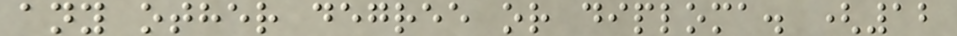any other degree or diploma. (12
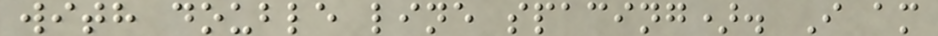with double line spacing). I am
